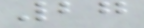27
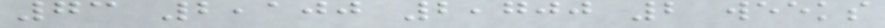73 2,100 2,700 2 weeks
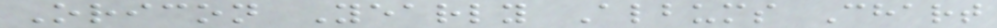Oricon Yearly Albums Chart
